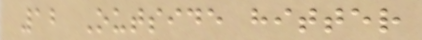12 Outside hitter
